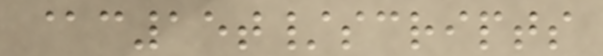@c15t/scripts
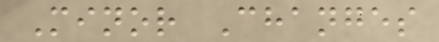Minor Changes
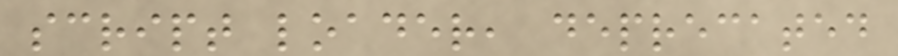script loader, deprecated
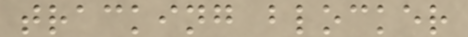tracking blocker
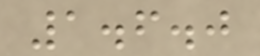1.6.0
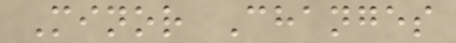Minor Changes
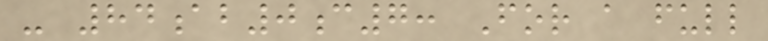- 84ab0c7: For a full
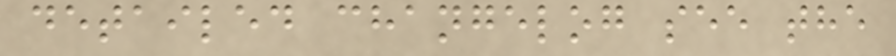detailed changelog see the
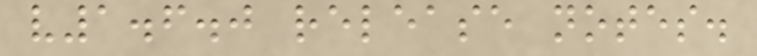v1.6.0 release notes.
